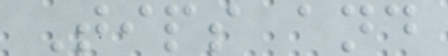Tips and
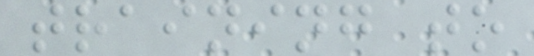training to
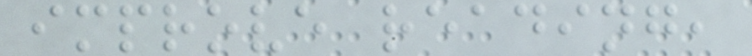improve reading,
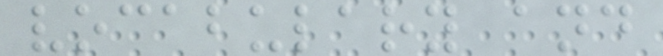vocabulary and
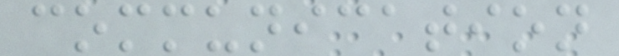communication
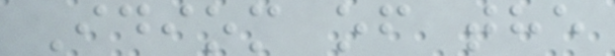Idiom of the
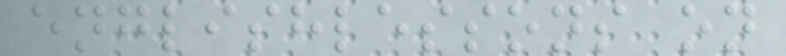englishlessons on
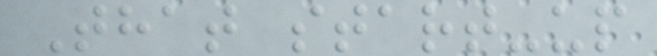That start-up
